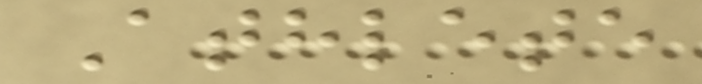Athlete
